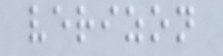verizon
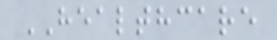HEALTHCARE
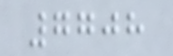7708
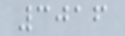3016
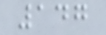147
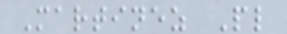Martinez Pl
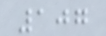107
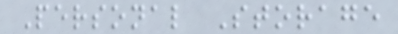Personal Storage
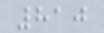810
